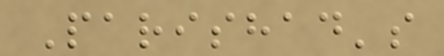Parishad's
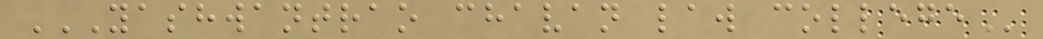YASHWANTRAO CHAVAN LAW COLLEGE
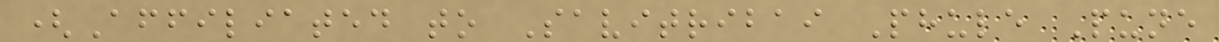(Affiliated to Savitribai Phule Pune
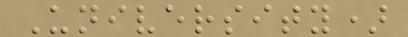University)
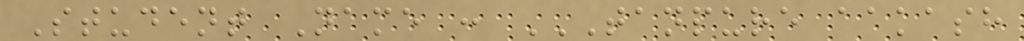Student Name : TANPURE AAKASH
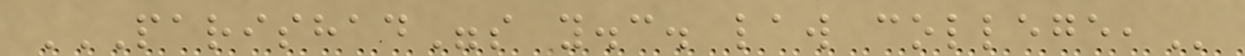PARISHAD"S Y.C. LAW COLLEGE,
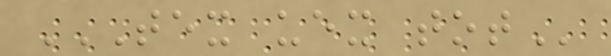TEX UEX TOT
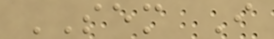SEM I
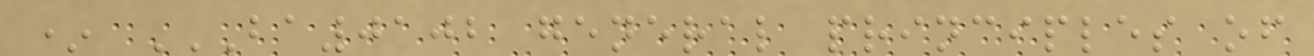* BA0102 GENERAL PRINCIPLES OF
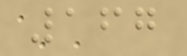167
